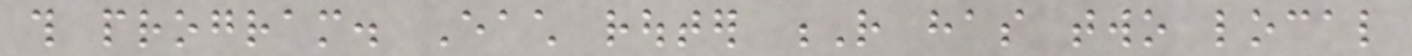this program. Each router R has two local
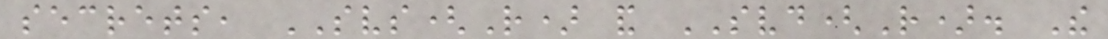secrets, SVS(R) and SVD(R). The
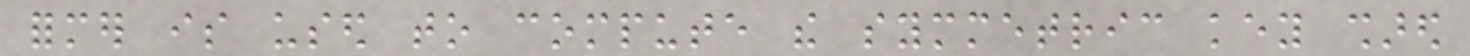former is used to compute the symmetric key shared
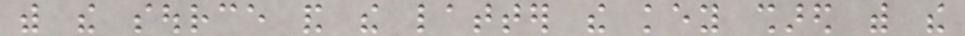with the source and the latter the key shared with the
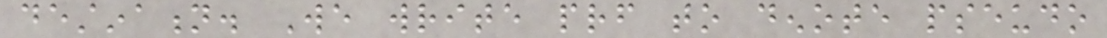destination. We write prf to denote pseudo
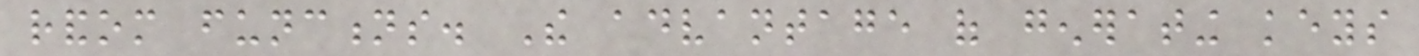random functions. The advantage of generating keys
